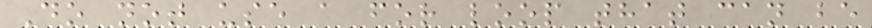Do not use a for loop that can be
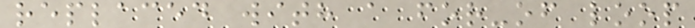replaced with a for-of loop
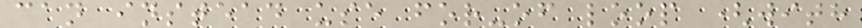can instead use for-of loop (with
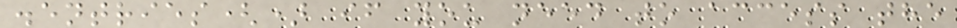.entries() if you need to access the
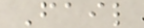Fail
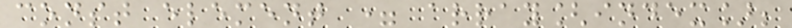const element = array[index];
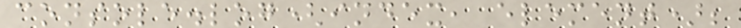console.log(index, element);
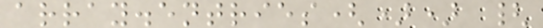array.entries()) {
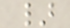}
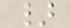}
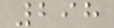298
